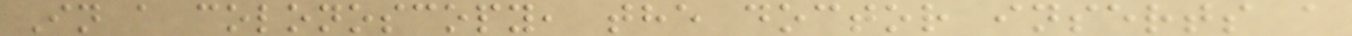In a colonoscopy, the doctor inserts a
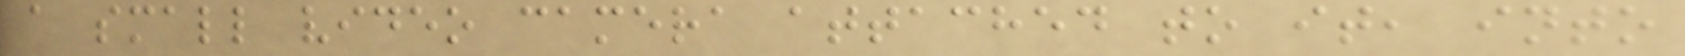a small video camera attached to it, into
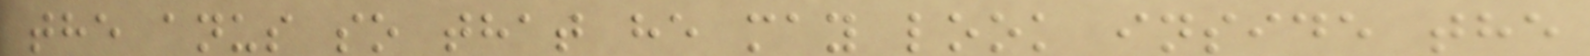the anus so that he may look inside the
